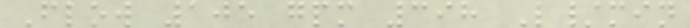Flow 105 gpm 398 L/min
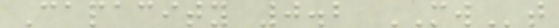Capacity 0.2 MWt
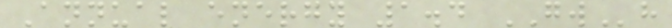Annual energy 1.4 GWh
